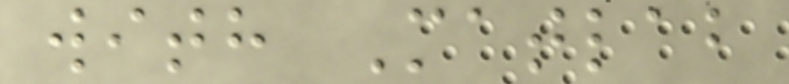with Matlab
